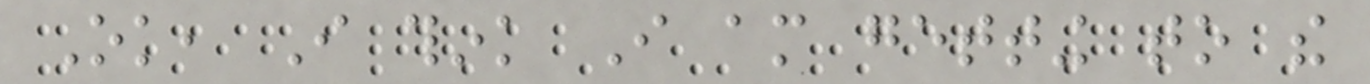Ok, I think I am getting to the
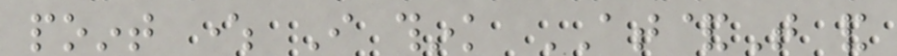point where I think AT&T and
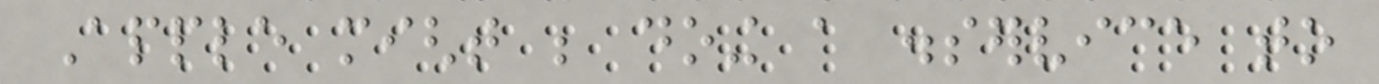Apple might be doing a disservice to
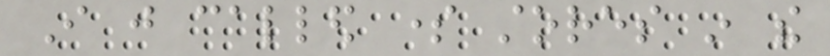I just called some stores in the
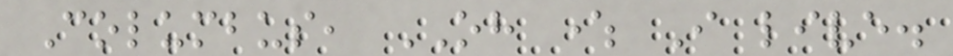Columbus, OH where I live.
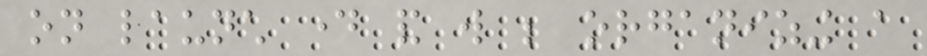on launch day and will be organizing a
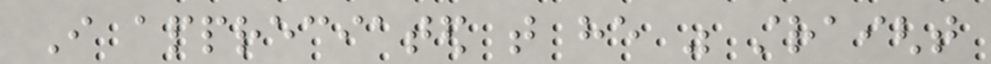I appreciated that he was straight
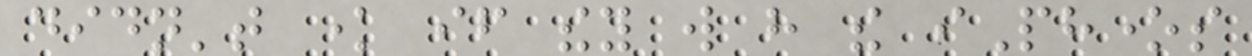didn't know if they will have the iPhones
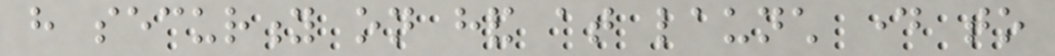have security on hand at launch day to
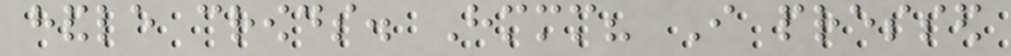handle crowds. Hmmm? I pressed
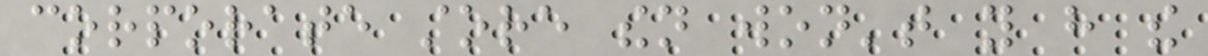corporate store then won't you have the
